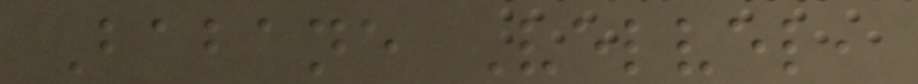Babane Velvel,
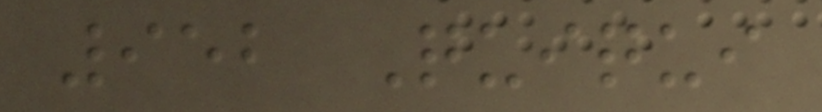952 Quiqui
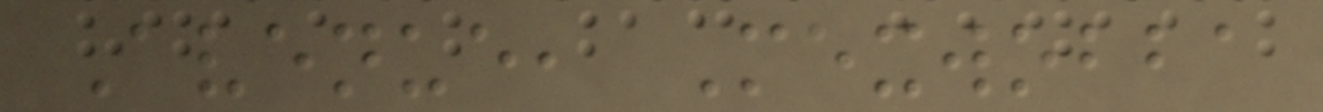Avenue, Mexwobba
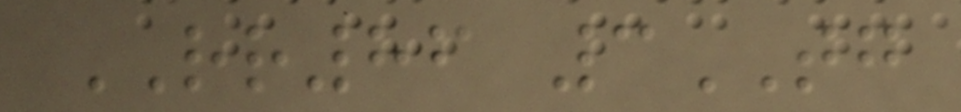RR86 3TG
